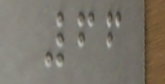66
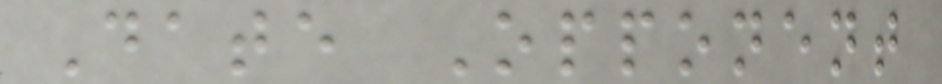Date Opponent
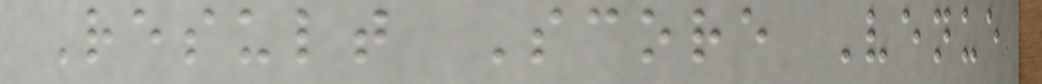Result Score Venue
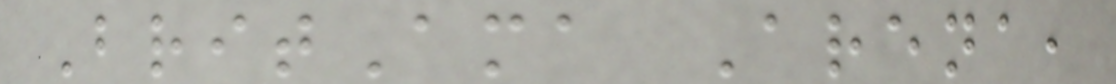BritAma Arena,
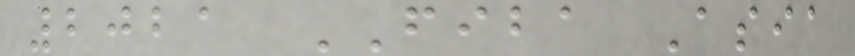2021 FIBA Asia
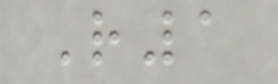R1
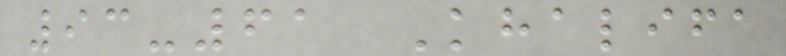93-61 Khalifa
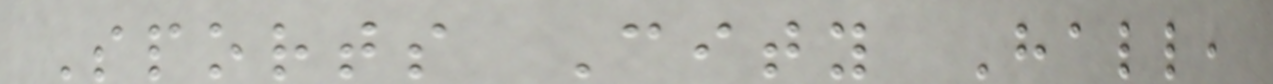Sports City Hall,
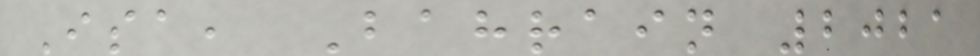Isa, Bahrain 2021
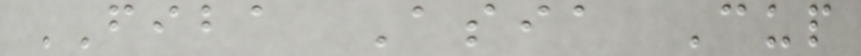FIBA Asia Cup
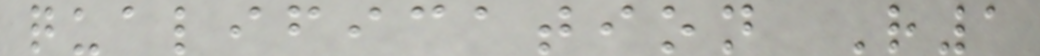qualification R1
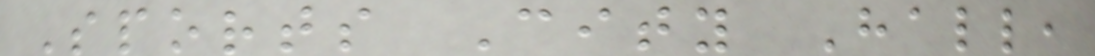Sports City Hall,
